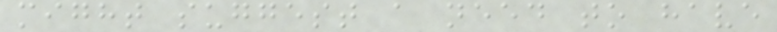might suggest a need to have
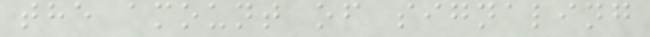the amount of signaling
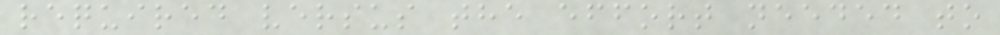required versus the effort needed to
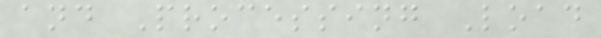and Processing Load
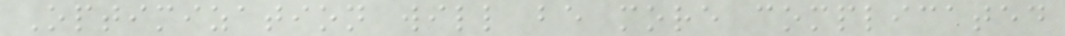Optimization will be more complicated
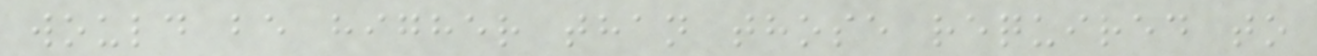would be higher than those required to
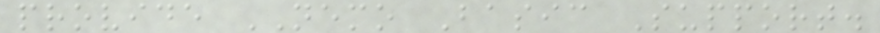provide NEMO Basic Support.
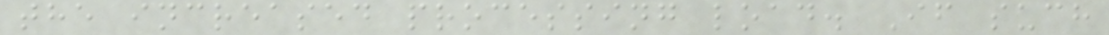the increased processing load. If such
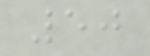50
